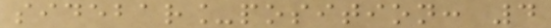sidebar_position: 4
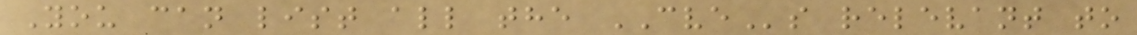You can list all the CVEs relevant to
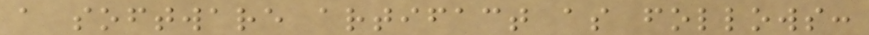a software artifact as follows:
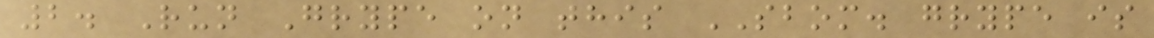2. Run Grype on this SBOM. grype is
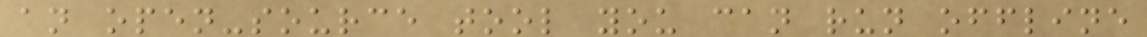an open-source tool you can run offline
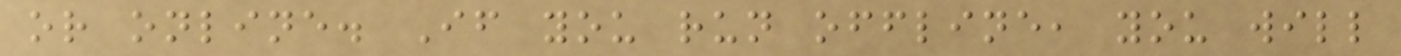or online. If you run offline, you will
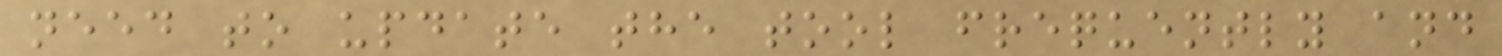need to update the tool frequently and
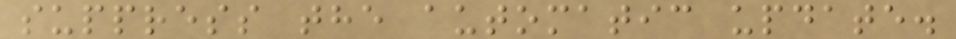suppress the automatic update.
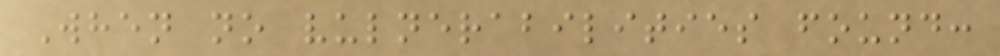When no vulnerabilities found:
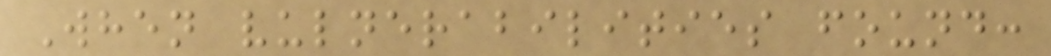When vulnerabilities found:
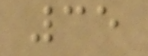35
